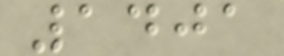1401
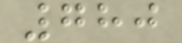780
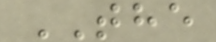THE
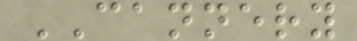CANNERY
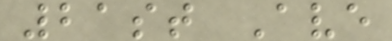21st Ave
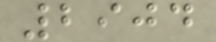2904
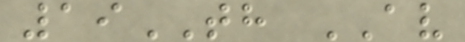19TH AV
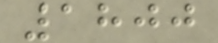1800
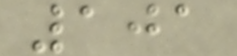101
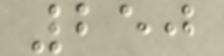250
